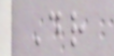Dr
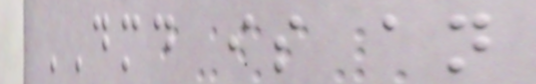DMD is an
